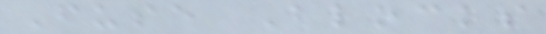Fuse Blocks
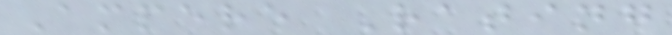Ampere Rating
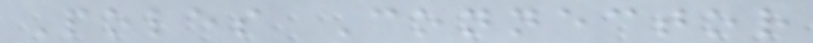Poles Connector
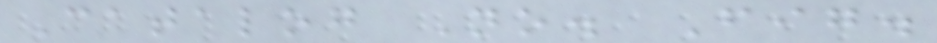Catalog No. Fig.
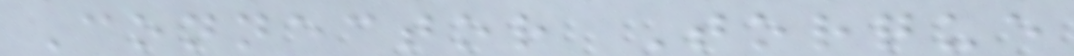Connector Torque
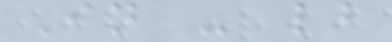In - lb
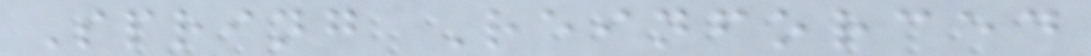Spring Reinforced
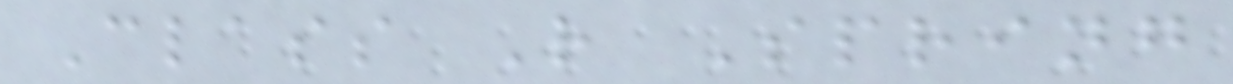Class R Spring
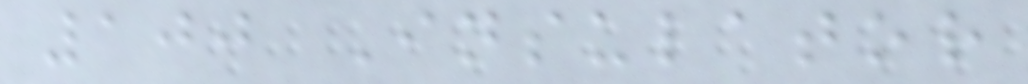100 Insulator
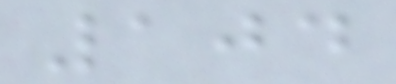104
